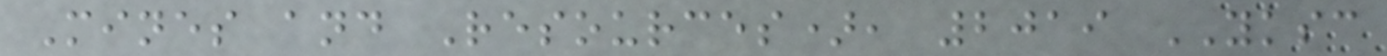Mines and Resources), 2019 YKSC
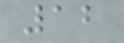12
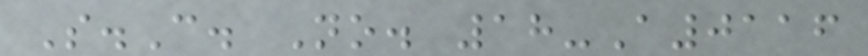S.C. No. 18-A0116
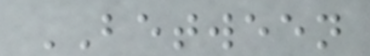BETWEEN
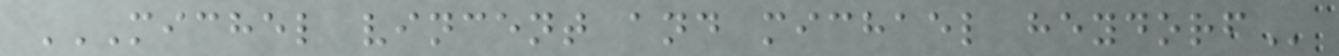MICHEL VINCENT AND MICHAEL HEYDORF
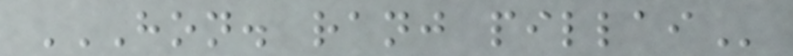HON. RANJ PILLAI
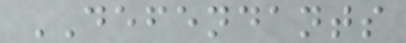DEFENDANTS
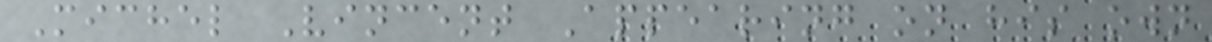Michel Vincent Appearing on his own
